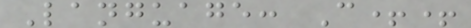Language: C++
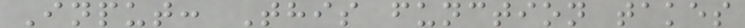Input: This function takes
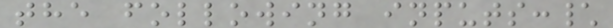the following inputs:\
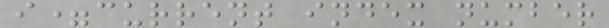i=current index number
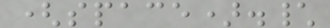(space).\
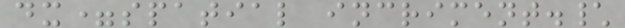dx=spatial incriment.\
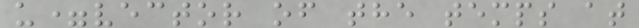u=vector of the temps at
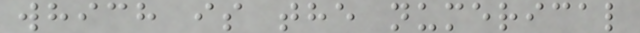which is the numerical
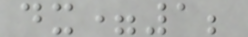dx=1;
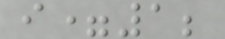i=1;
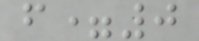f=0
